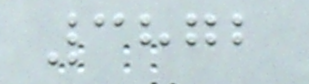3872
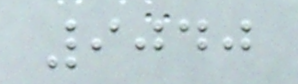9040
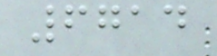6714
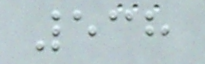538
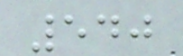540
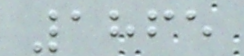1865
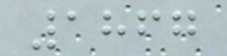1867
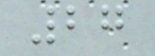27
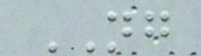NG
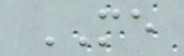ME
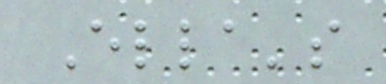Ella's
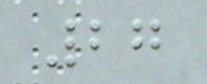27
